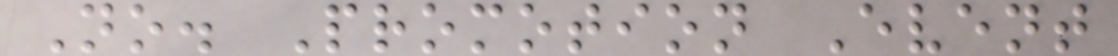No. Promotion Event
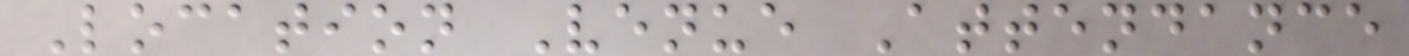Location Venue Attendance
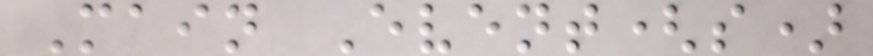Main Event(s)
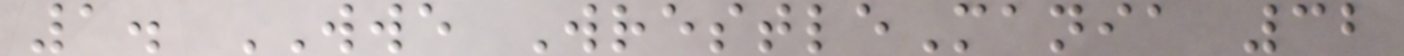1. WWE WrestleMania 32
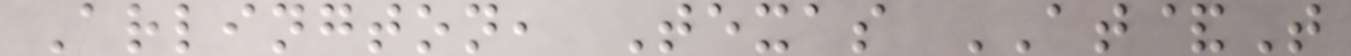Arlington, Texas AT&T
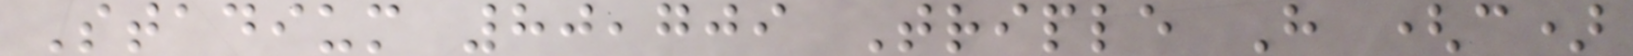Stadium 80,709 Triple H (c)
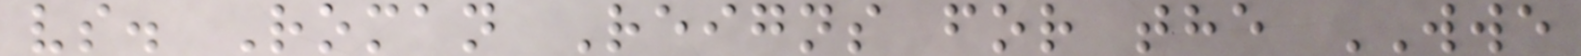vs. Roman Reigns for the WWE
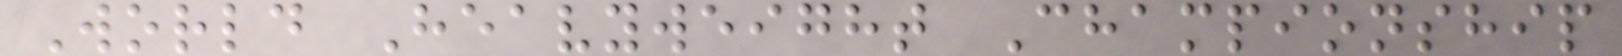World Heavyweight Championship
